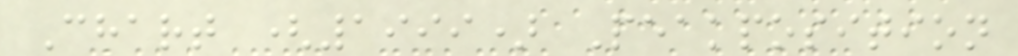Chart (1999) Peakposition
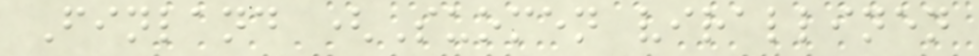Finland (Suomen virallinen
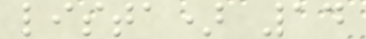lista) 14
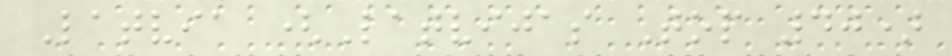Latvia (Latvijas Top 40)
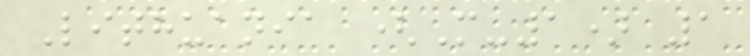Lithuania (M-1) 1
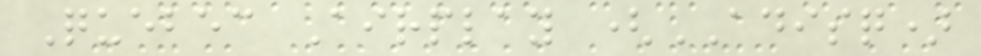Quebec Airplay (ADISQ)
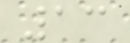13
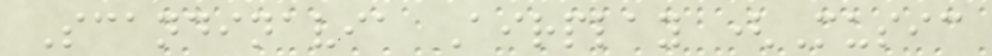Scandinavia Airplay (Music
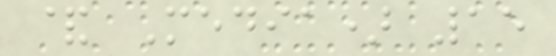& Media) 15
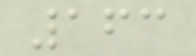163
